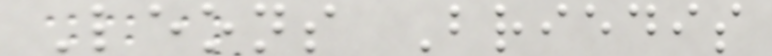Leons Briedis
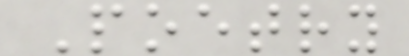Poetry
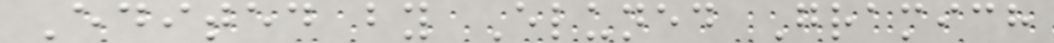Edited by Eluned Gramich
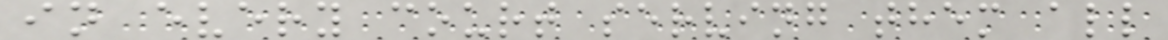in every court serving them all
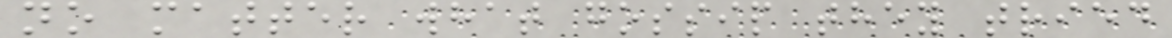no matter what gossip they tried
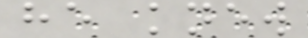he knew
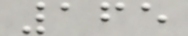165
